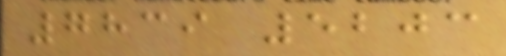7839 5203
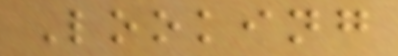Looking
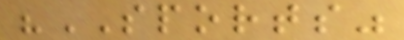"SPORTS"
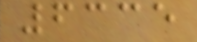6335
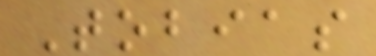Tobias
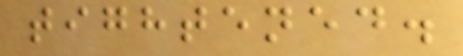tightened.
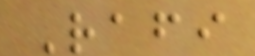Rafi
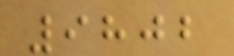9802
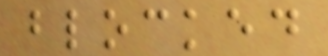blocked
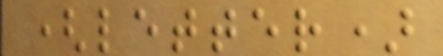(letter)
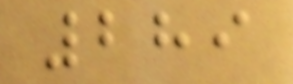289
